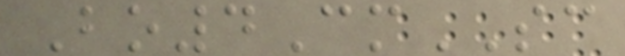Bo4CmSC
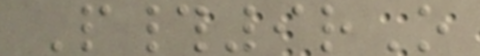P#9rO
